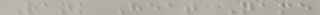Rank Heat Name
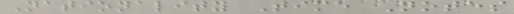Nationality Time Notes
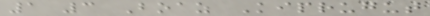1 3 Boaz Kiprugut
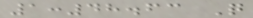1:48.63 Q
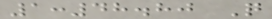1:48.80 Q
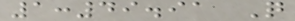1:49.91 Q
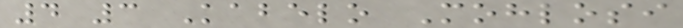4 3 Kabelo Mohlosi
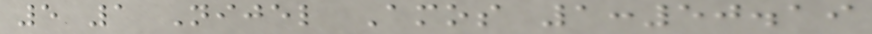5 1 Nijel Amos 1:50.19
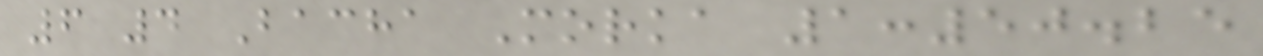6 4 Bacha Morka 1:50.25
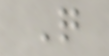Q
